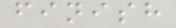finish
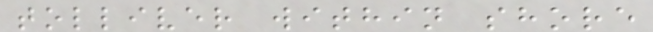tolliver within shore
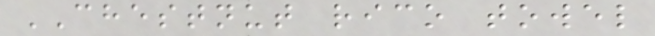CHESTNUT rico towel
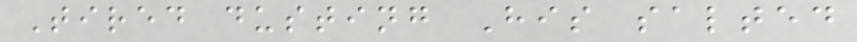Tired dusting His salted
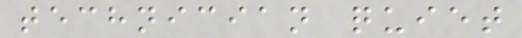technician quiet
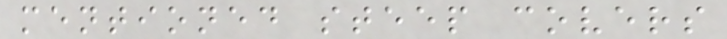mentioned steep covers
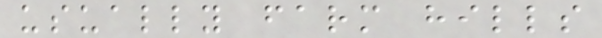usually farm hills
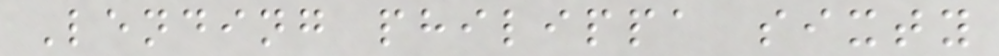Lending philippa sixty
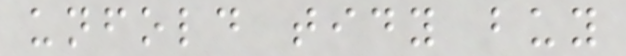unfold tidy buy
